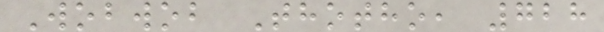Wobwob Thotho, 728
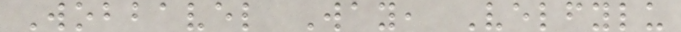Wobbavel Way, Velfylu
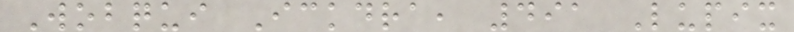Wobqui Ickdra, 491 Lupix
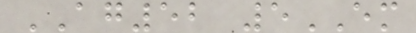AG52 5EM
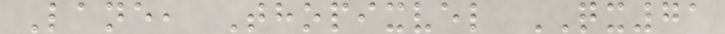Lane, Thopixvel QX71
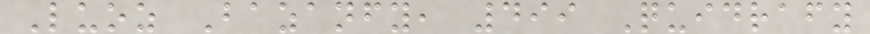Luoz Bazanfy, 499 Quidrafy
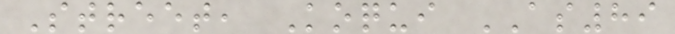Street, Koqui AS89
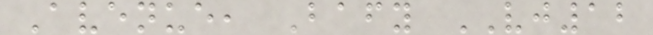Avenue, Bafy VJ12
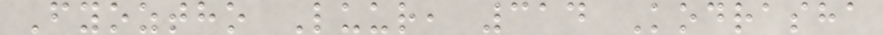Fyoztho Luur, 314 Kodrasha
